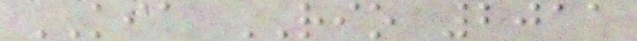KIA RIO 2011
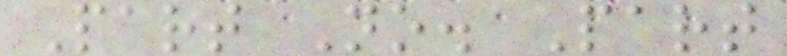Part No. Part
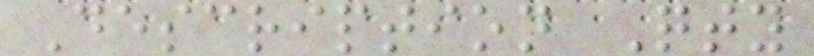Description Qty
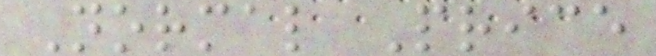Normal Price
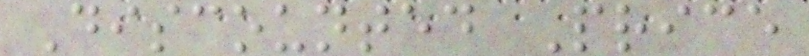Discounted Price
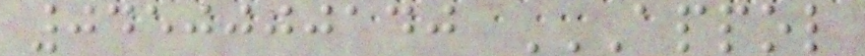0450000140 APPOL
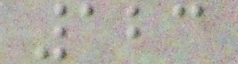123
